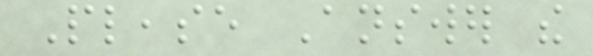Please Answer the
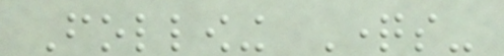Following Questions-
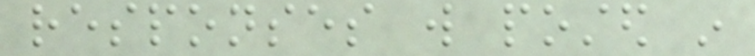responses will posted in
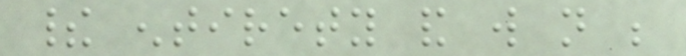their entirety and will not be
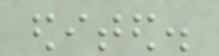edited.
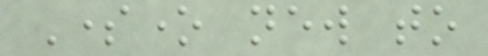Someone new to
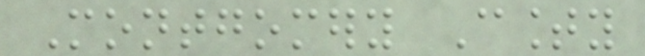Montgomery County
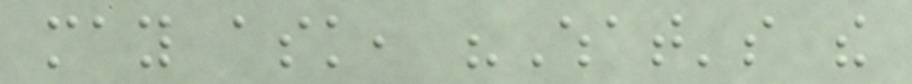may ask, "What's the
